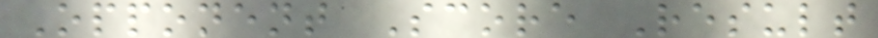Opponent Score Result
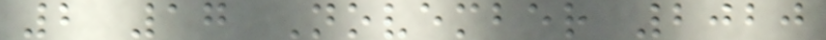2 17 November 2020
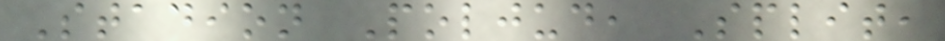Stadion Poljud, Split,
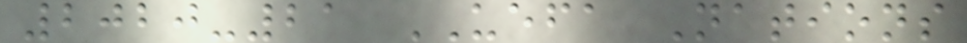2020-21 UEFA Nations
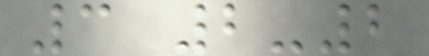3 2-2
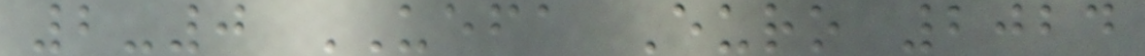2-0 UEFA Euro 2024
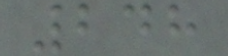248
